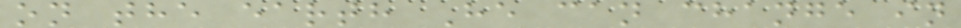on the earth He can change in
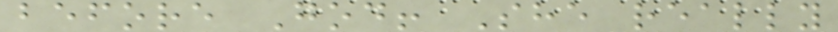before God! She really
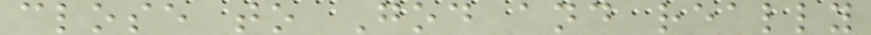close to God and really
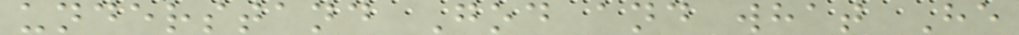understand God and what He
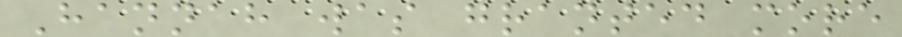Hannah was granted more
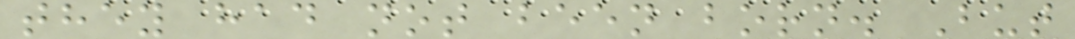they had not been born. But
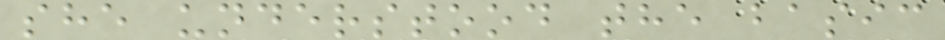she understood the basic
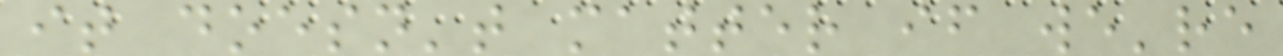it doesn't matter if we're
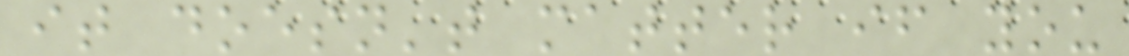it doesn't matter if you
